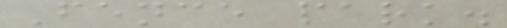Fence park.
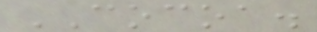COCOA.
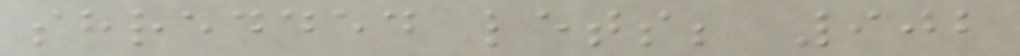shredded lets; 902
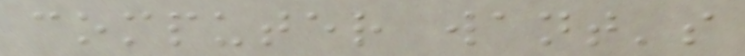computer want's
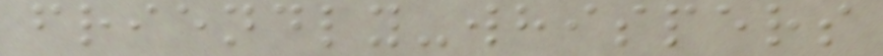friendly-whispers
